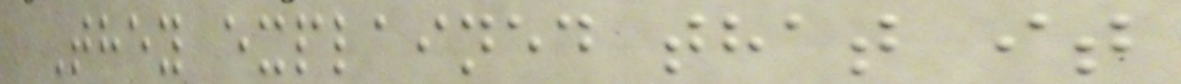They explained that it
